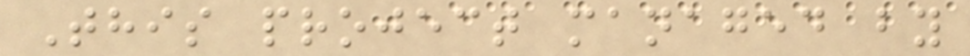This project managed by
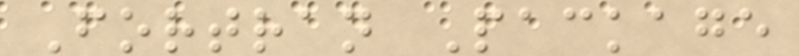Fortran Package
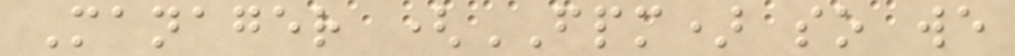Manager (FPM) so we
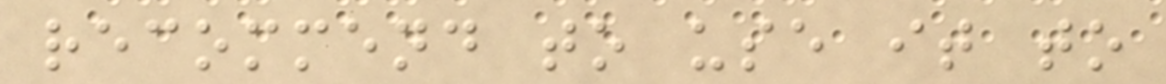recommend to use it to
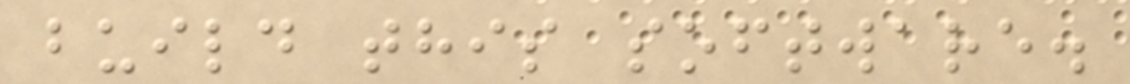build this software.
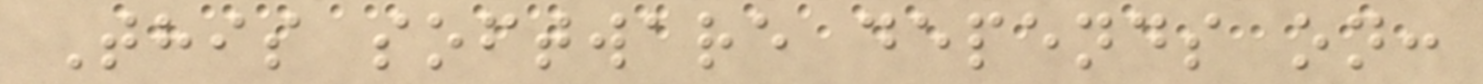This software depends on:
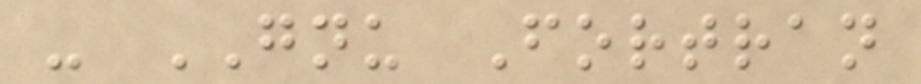- GNU Fortran
